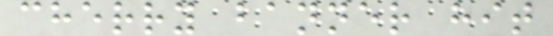cherry banner hit
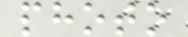photo
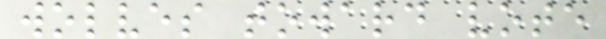wolves toward vote
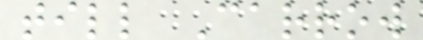till Carrow
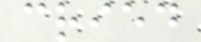cried
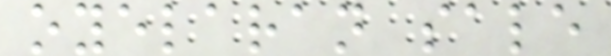oyelaran sale
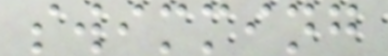swimming
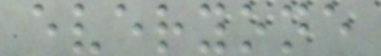everyone
